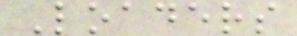Loaders
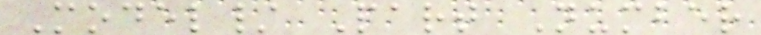Model/ Part Number
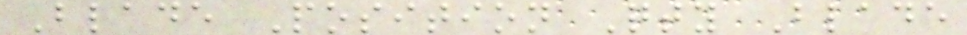Blade Position Qty Blade
